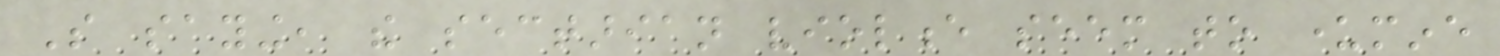So saying, the sectarian violence seem to undermine
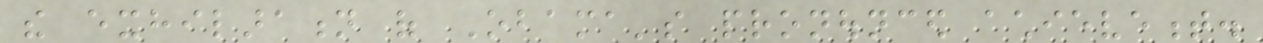the exhilaration of Obama's pronounced achievement.
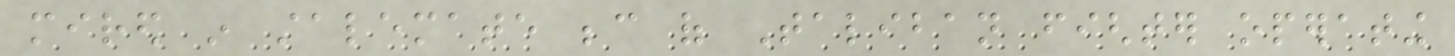mired in stalemate because of Taliban fighter operating
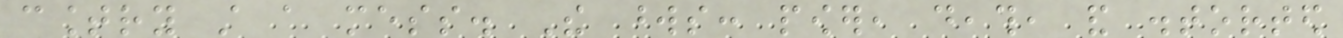country still a mess. The words: power, death, and distorted
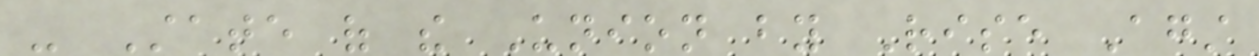- State of the Union by Rise Against
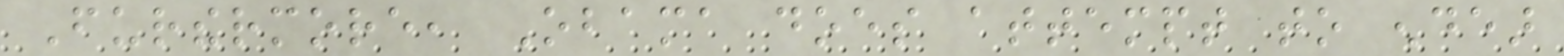Furthermore, Obama does attempt to endear
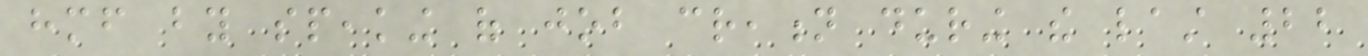himself by speaking of job creation during the last 22
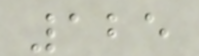125
